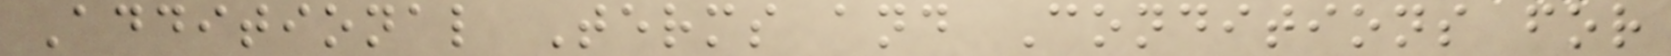Additional Terms and Conditions for
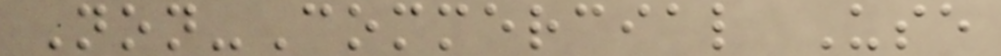Non-Commercial Use
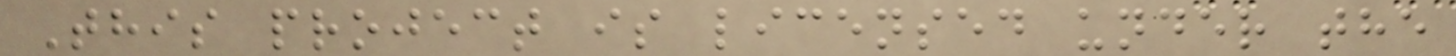This project is licensed under the
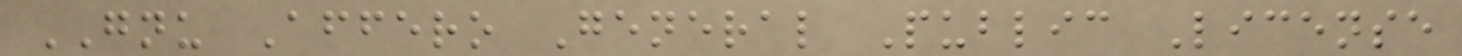GNU Affero General Public License
